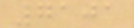7101
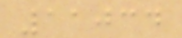11034
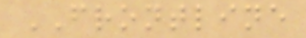FRONTLINE
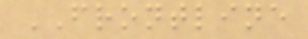FRONTLINE
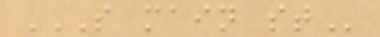S MAIN ST
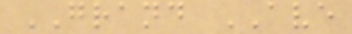GRAND AVE
